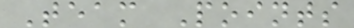Team Points
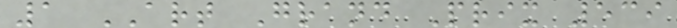1 ART Grand Prix 539
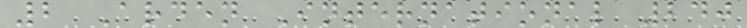2 Arden International 240
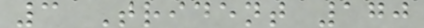3 Trident 170
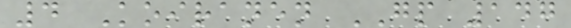4 Koiranen GP 147
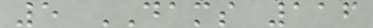5 DAMS 116
